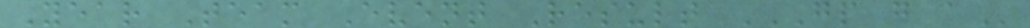Year Team Event Result GP G A
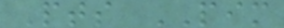Pts PIM
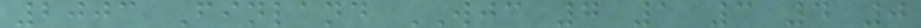2003 Finland WJC 7 1 3 4 0
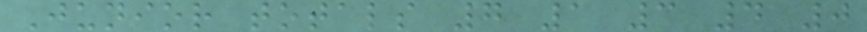Junior totals 7 1 3 4 0
